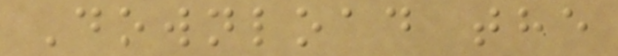Download the
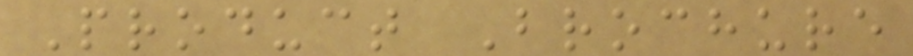Product Brochure
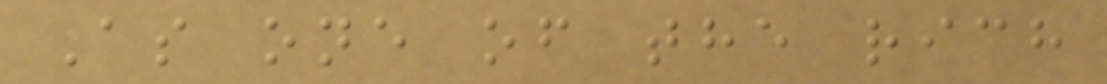As one of the rich
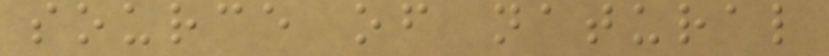source of natural
